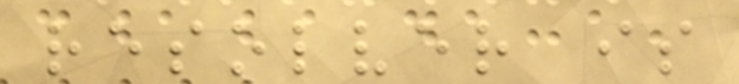resolver is
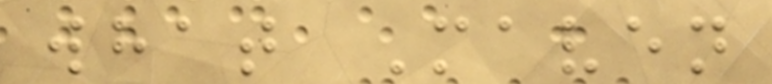what Maven
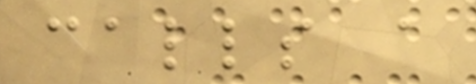calls a
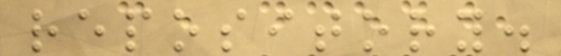repository.
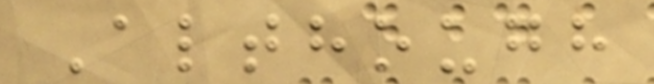Although
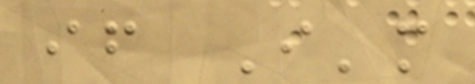if I'm
